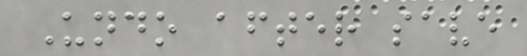Undo after save
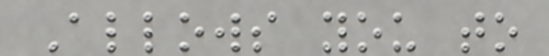Allows you to
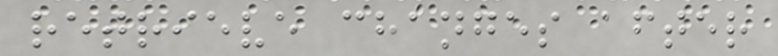retrieve changes after
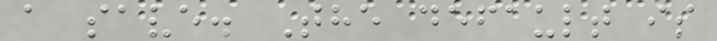a save. The default is
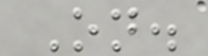On.
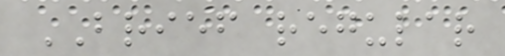BRIEF regular
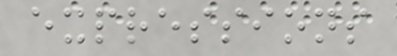expressions
